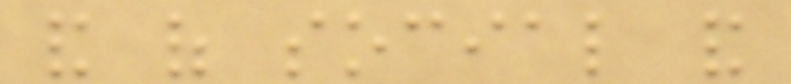and of social and
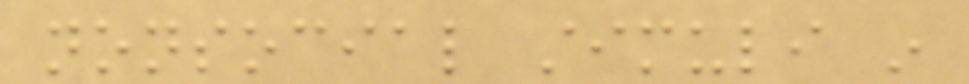nonsocial stimuli in
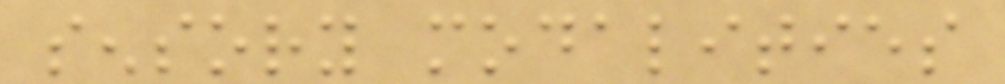sensory modalities
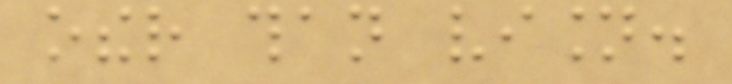other than vision.
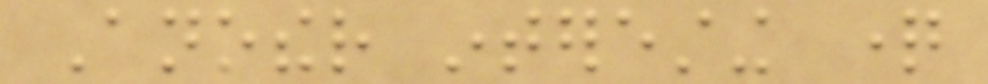Another interesting question
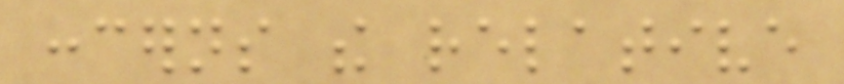concerns the relative
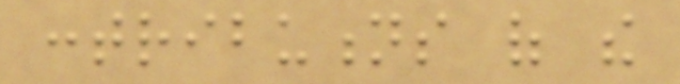contributions of the
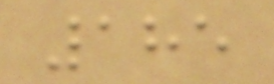185
